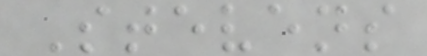Stevens
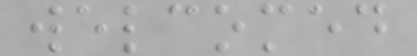welcomed
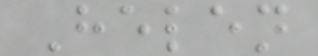Helen
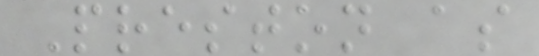Preston as
